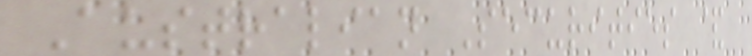Australian Securities &
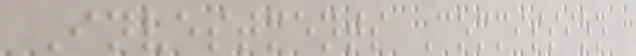Investments Commission
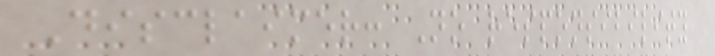Disclaimer: No responsibility
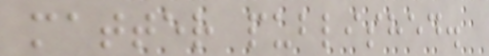matter published.
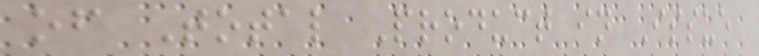of Total Product in Issue
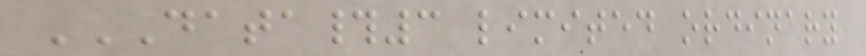DATA#3 LIMITED ORDINARY
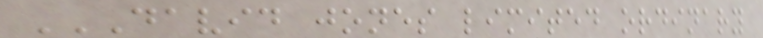DAVID JONES LIMITED ORDINARY
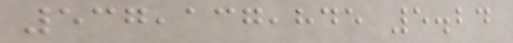537,137,845 5.24
